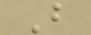B
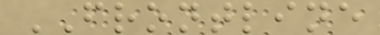FRONTLINE
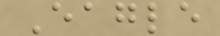Eagle
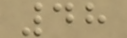48
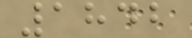1842
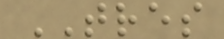TRES
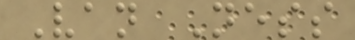Van Ness
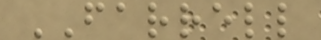FARRELL
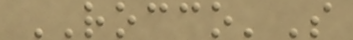ROCCO'S
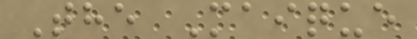The Maique
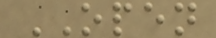OPEN
